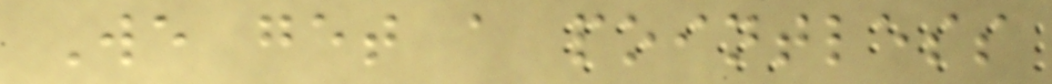We get a pointless
